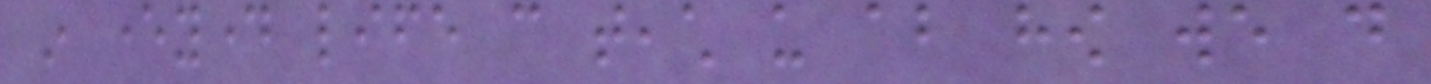in everyday life can teach us about how we do
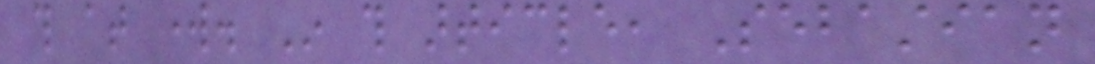this at work. In this article, Sebastian
